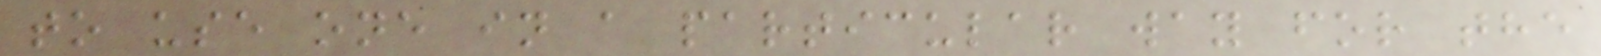to use one in a particular way for the
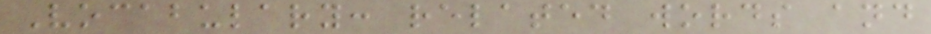Vocabulary: related words and
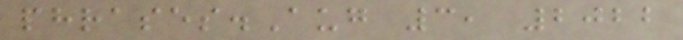phrases.Aug 3, 2022
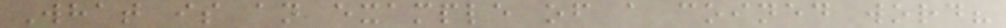What is an example of a coined word?
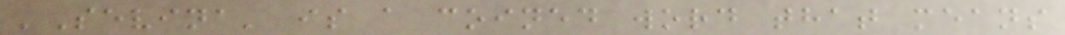'Sevina' is a coined word that means
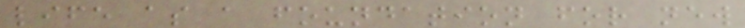life as a foundation for new
